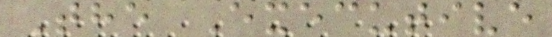The Executive
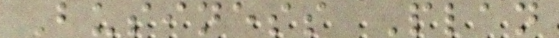Business Plan
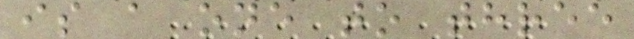is a one to three
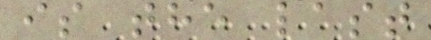is the last
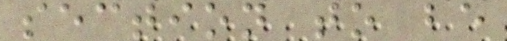section to be
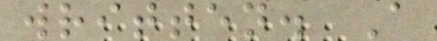written. A
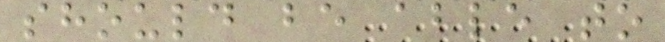should be able to
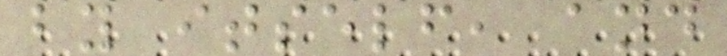by itself, and
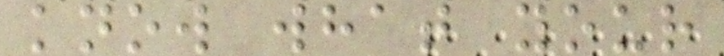know what your
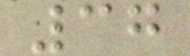37
